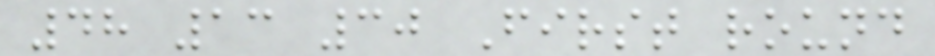48 13 30 First round
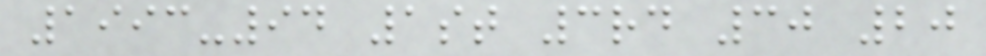1993-94 1st 3rd 30 20
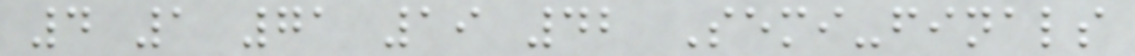4 1 71 19 42 Semi-finals
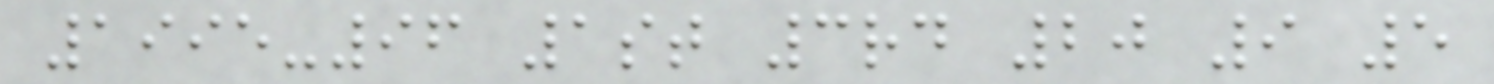1995-96 1st 3rd 20 9 5
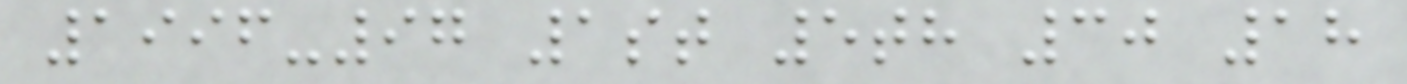1996-97 1st 5th 30 18
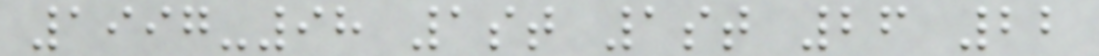1997-98 1st 1st 26 22
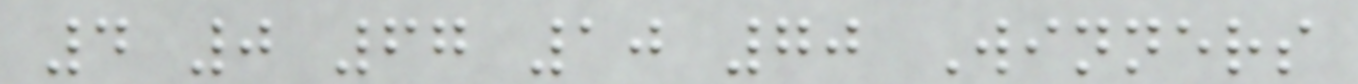4 0 67 10 70 Winners
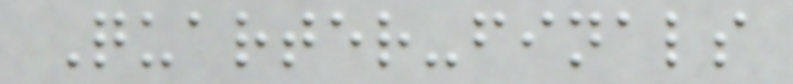Quarter-finals
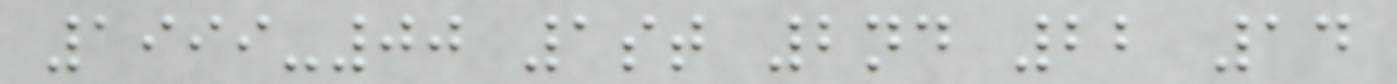1999-00 1st 2nd 22 14
